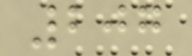207
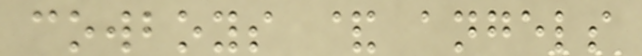cowboys & angels
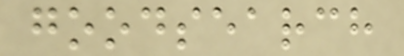goodsearch
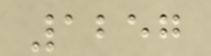1257
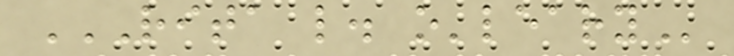RITA L. O'LEARY
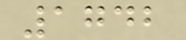1742
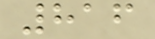816
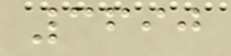3690
